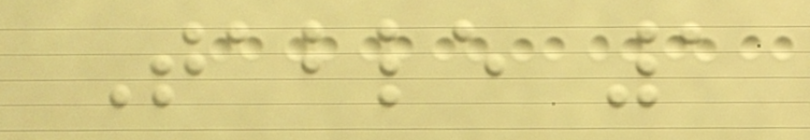Table 1
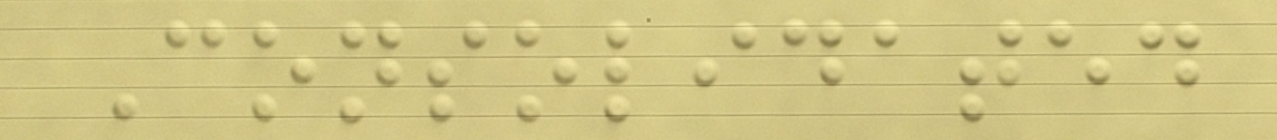Consolidated
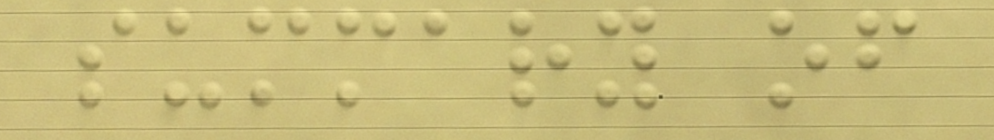summary of
